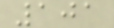101
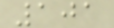101
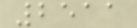2511
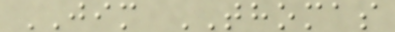JIM THOMAS
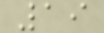19
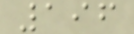196
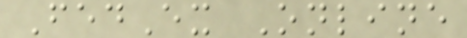FedEx Online
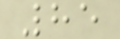85
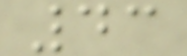43
